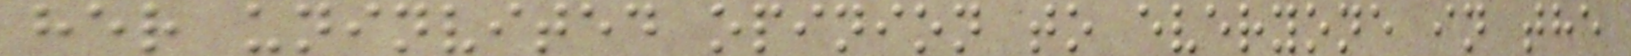her uninvited opinion to everyone in the
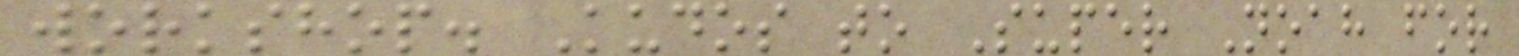workshop. Kudos to Super Noah for
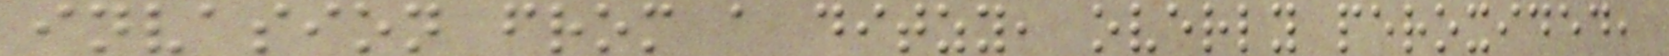invasion from a ditzy, overly peroxided,
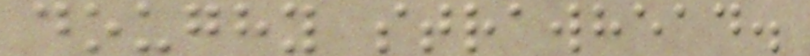doughy strawhead.
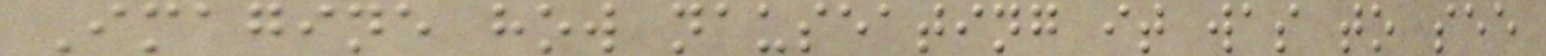Imagine how nauseating it was to see
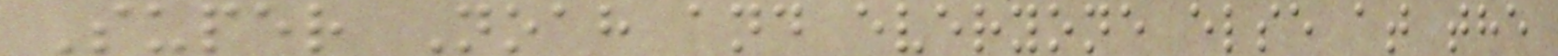Super Noah and everyone else at the
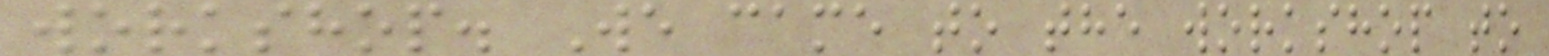workshop. We came to the workshop to
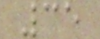35
